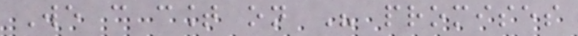We can count on His promises
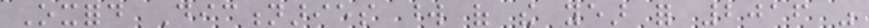Oxford Dictionaries word of the year for 2016 was
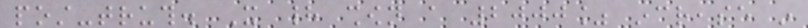post-truth. It had shown a 2000% increase in
